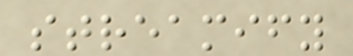streamify
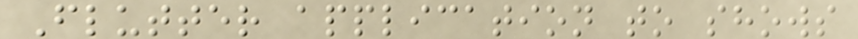Flutter application to shows
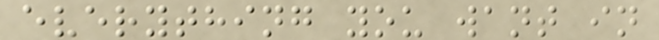everything you want in
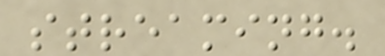streaming.
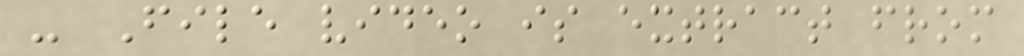- File video is extract from
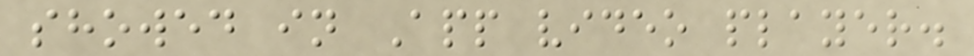showed in App video player.
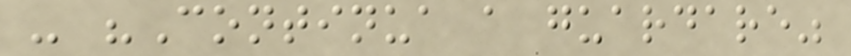- "Continua a guardare"
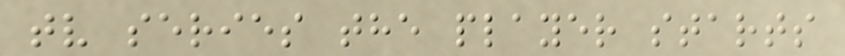tv series the player starts
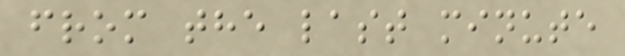from the last minute
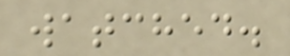watched.
